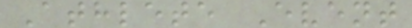Athlete Event
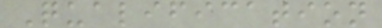Qualification
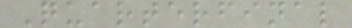Quarterfinal
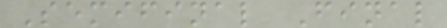Semifinal Final
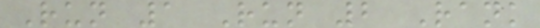Run 1 Run 2 Rank
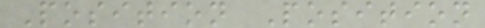Position Position
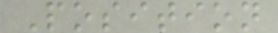Position
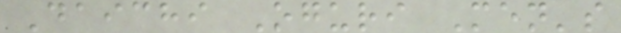Daichi Oguri Men's
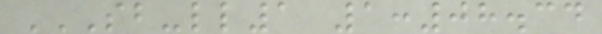SB-LL1 1:08.34
